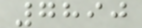7890
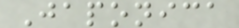Japonica
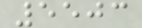5503
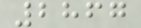2867
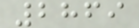2869
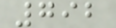792
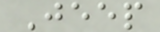Jeep
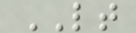LT
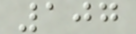107
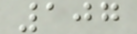107
